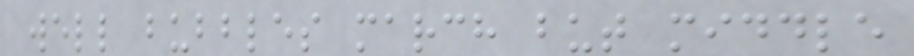well bubbles march but middle
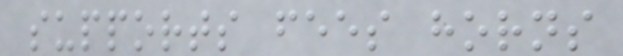supports fees horns
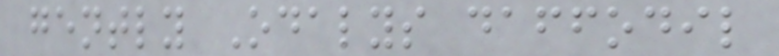gently Odalys daffodil
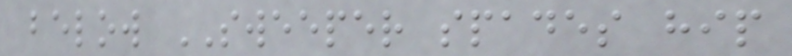below SWEEPER spades hip
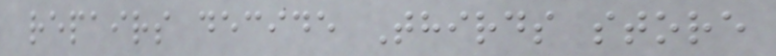repairs decide Thirds store
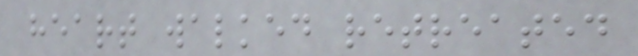heart walked retreated
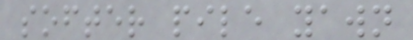softer pile yawn
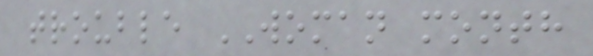trouble WOMAN month
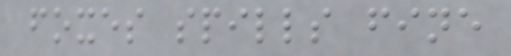foxes spills fine
